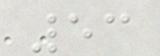53
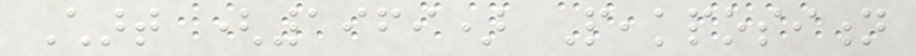Chart (1969) Peakposition
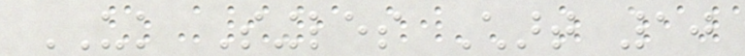UK Singles Chart 10
